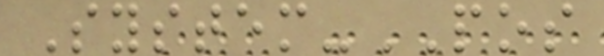System-POS
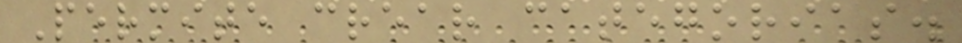Permite crear categorias.
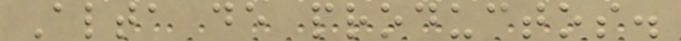Alta de productos.
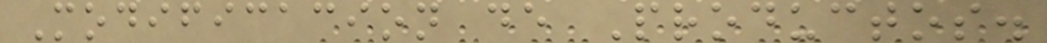Modificacion de Productos.
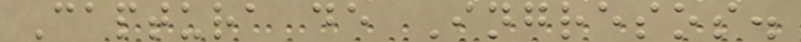Captura de Ingresos.
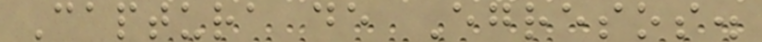Captura de Egresos.
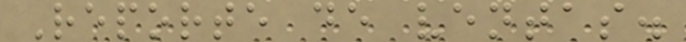Reporte de ventas.
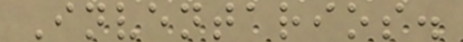Inventarios.
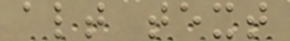alt text
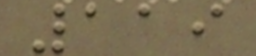119
